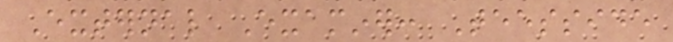External Examiner: Teesside
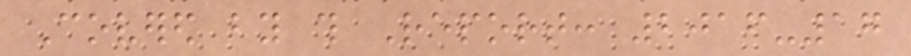Covered by this Report: 2016-17
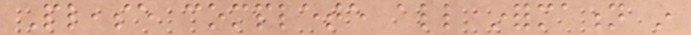Please complete all information in
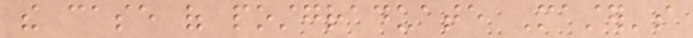the case of postgraduate Master's
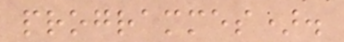programmes).
